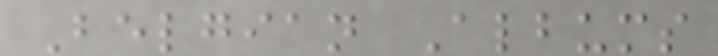Belgian Albums
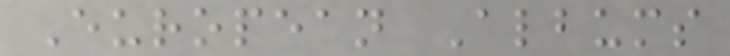European Albums
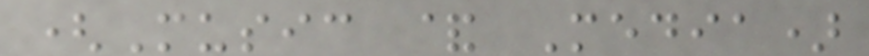(Music & Media)
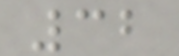32
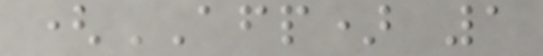(AFP) 1
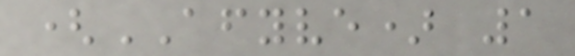(AFYVE) 1
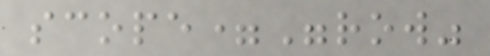scope="row"
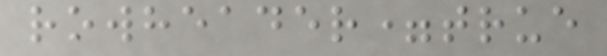rowheader=true
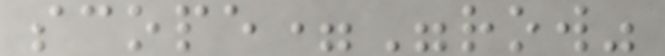scope="row"
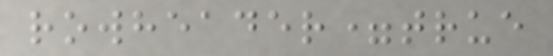rowheader=true
